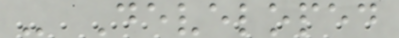- Developed
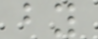by
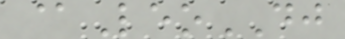@LeoDJ
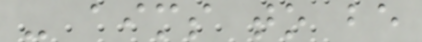- aims to be
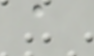a
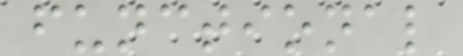functional
